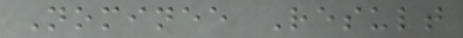Nominee Result
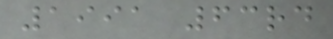1991 63rd
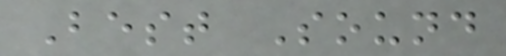Best Sound
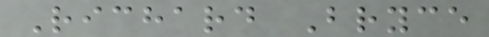Richard Bryce
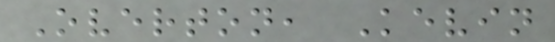Overton, Kevin
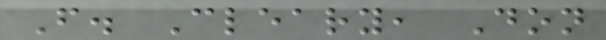F. Cleary, Don
